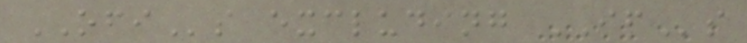OFIs excluding IFs
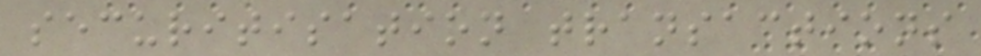securitisation transactions
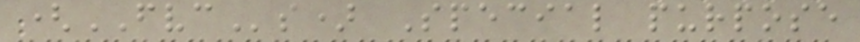(FVCs) Special purpose
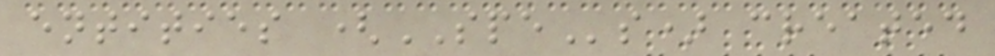entities (SPEs) created
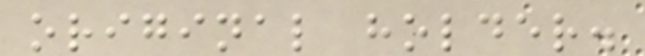original holder.
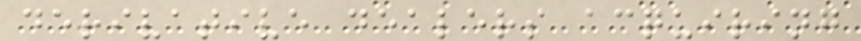derivative dealers acquiring
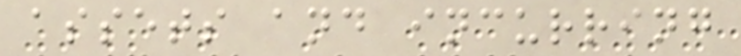assets and incurring
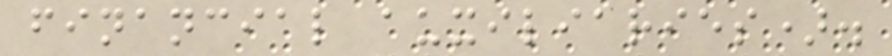financial auxiliaries).
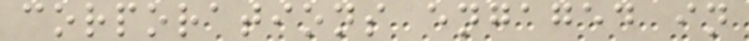corporations engaged in
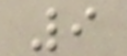9
